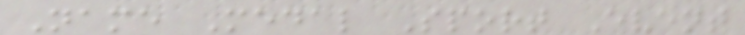Name Medal Sport Event
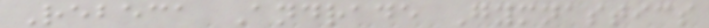Rebeca Andrade Gymnastics
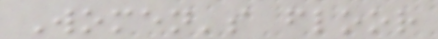Women's floor
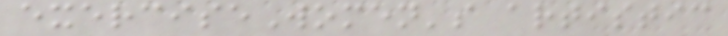exerciseWomen's artistic
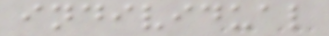individual
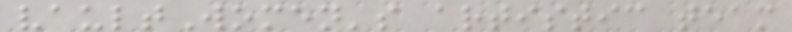vaultWomen's artistic team
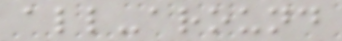all-around
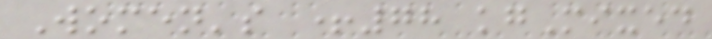Women's +78 kgMixed
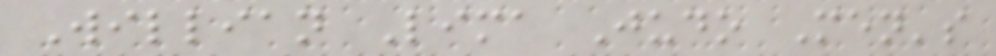Willian Lima Judo Men's
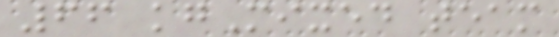66 kgMixed team
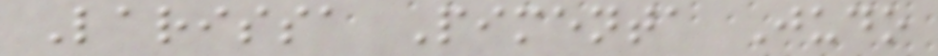Larissa Pimenta Judo
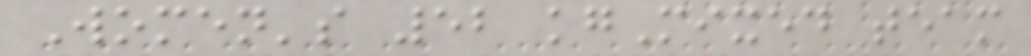Women's 52 kgMixed team
